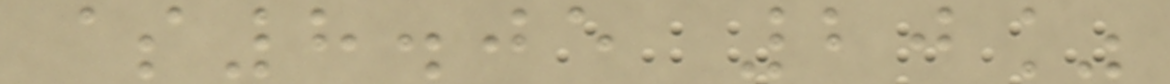$8.05 20%
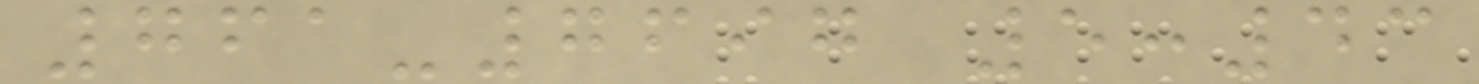761-7697 5:43
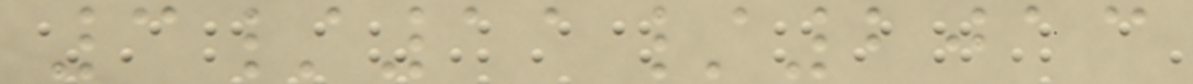3/11/2013
